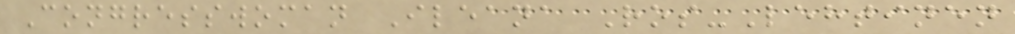Congresswoman Ileana Ros-Lehtinen
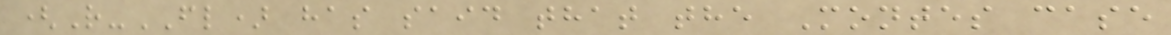(R-FL) has said that the Montes case
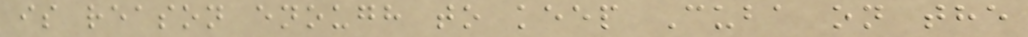is reason enough to keep Cuba on the
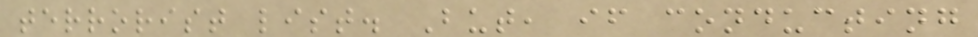terrorist list. But, if conducting
